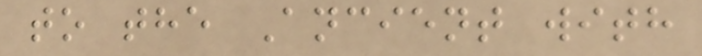to the Ancient with
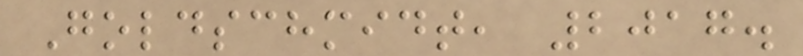Goldschmidt, 2017.
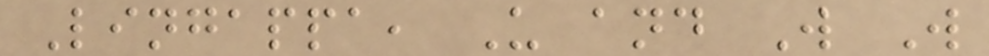Lingappa, U and W W
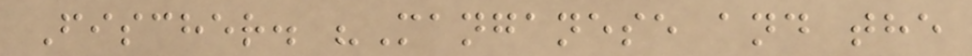Fischer. "Manganese and the
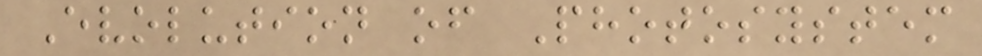Evolution of Photosystem
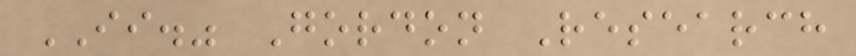II." Gordon Research
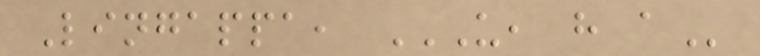Lingappa, U, H A
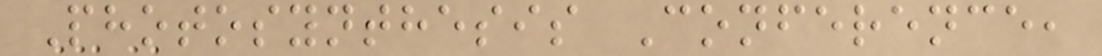Photosynthesis Conference,
